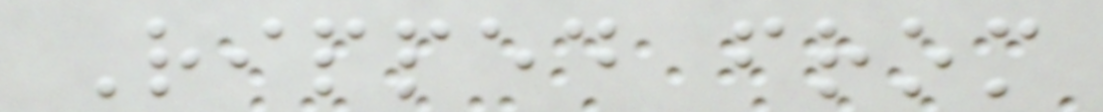Ripped from
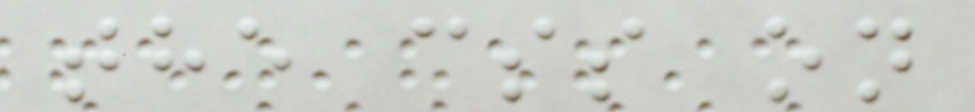the css on
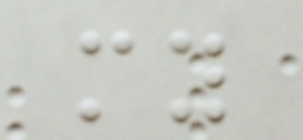my
